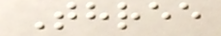Three
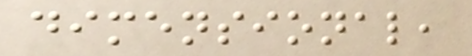dimensional,
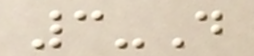3-D
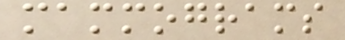mammograms
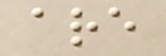are
